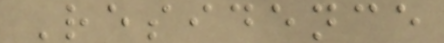Residence
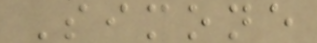Simone
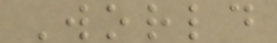World
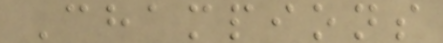Champions
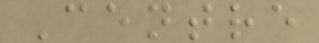Centre
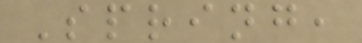Spring,
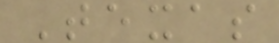Texas
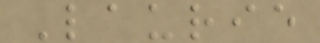Laurie
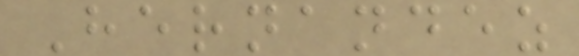Hernandez
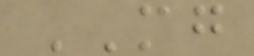MG
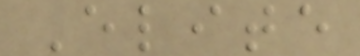Elite
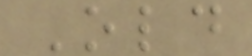Old
